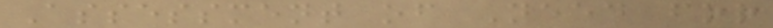Assessment of Need for
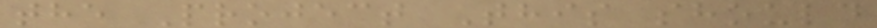the Project This should
